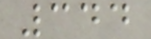344
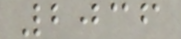2036
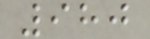980
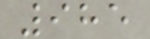985
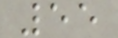55
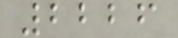2226
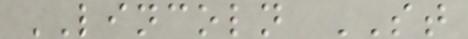LINCOLN ST
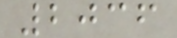2036
